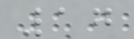17
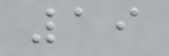19
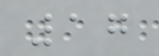17
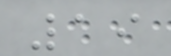19
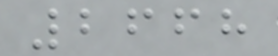2668
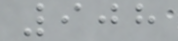908
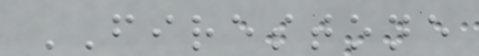FIRESTONE
